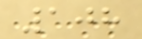108
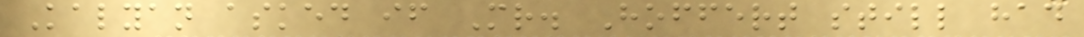Kalyan asked if Mr. Hoffert still had
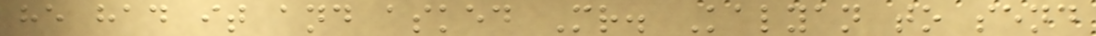he had it and asked Mr. Kalyan to send
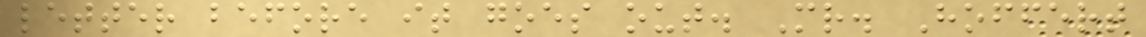letter before it goes out. Mr. Hoffert
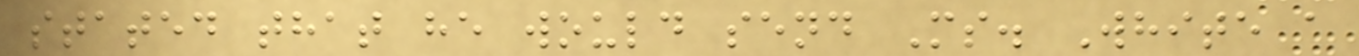stated that he would send Ms. White a
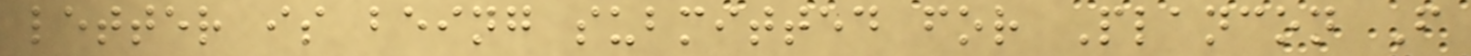letter is being submitted for Plancon F
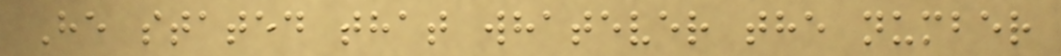He stated that whatever the number
